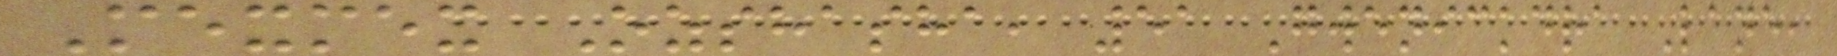Mexmex Ozshasha, 51 Gwenickdra Lane,
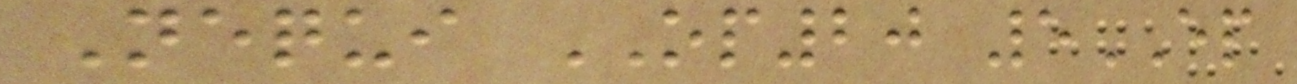Nequi OP20 5EP
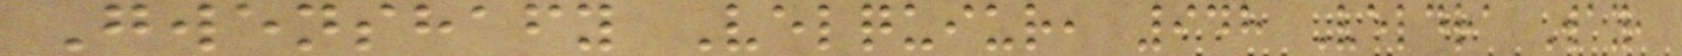Gwenshafy Velquiur, 948 Veldra Way,
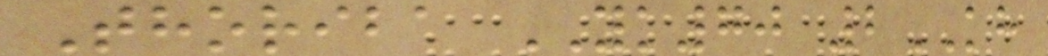Thoriba YK70 2KH
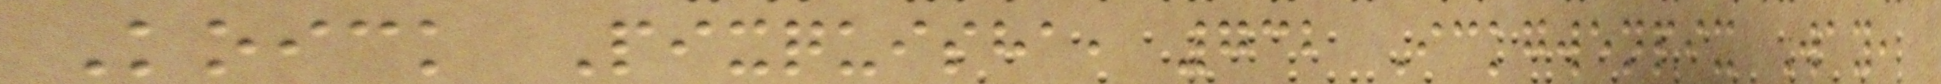Koick Pixquisha, 732 Ickgwenpix Way,
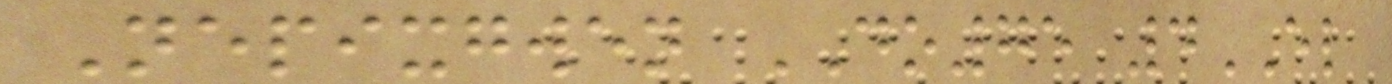Nepixgwen DO75 4EL
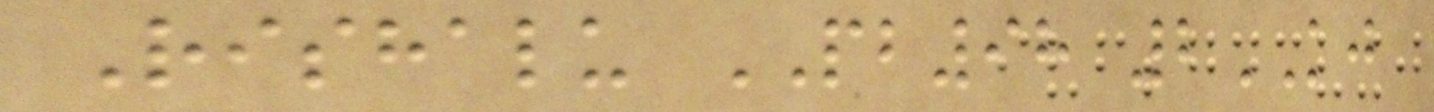Rishalu PB98 2KJ
